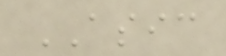ASIC
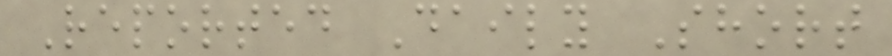Reported Daily Short
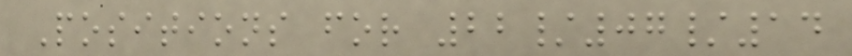Positions for 22/07/14
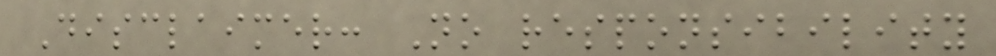Disclaimer: No responsibility
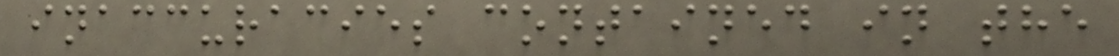inaccuracies contained in the
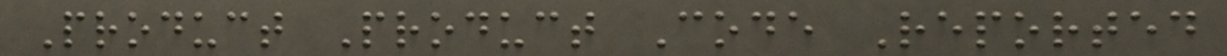Product Product Code Reported
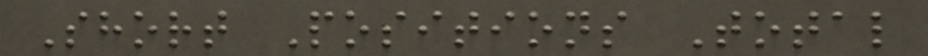Short Positions Total
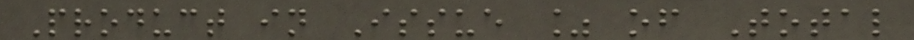Product in Issue % of Total
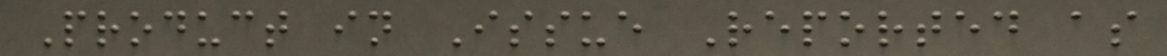Product in Issue Reported as
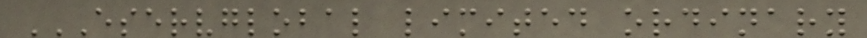ESERVGLOBAL LIMITED ORDINARY
